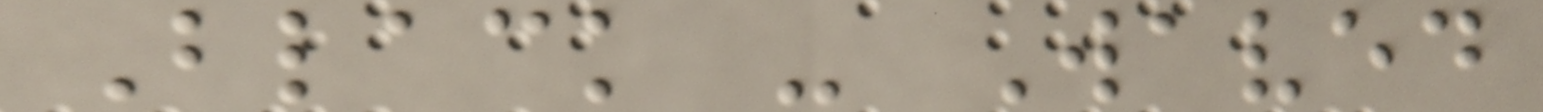Black - Waved
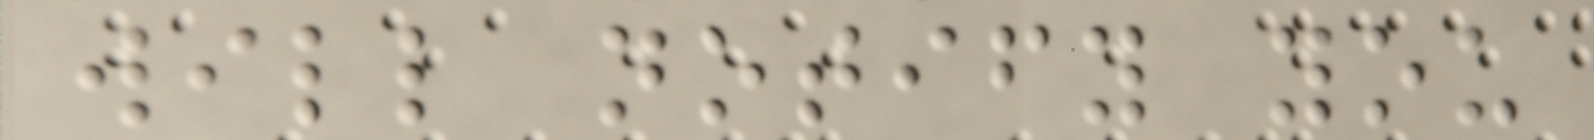will notify you
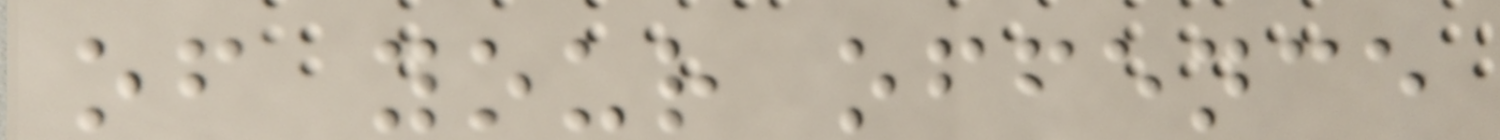of your offence
